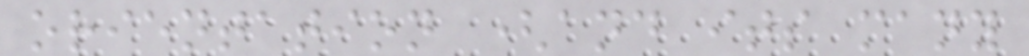orientation (and its many
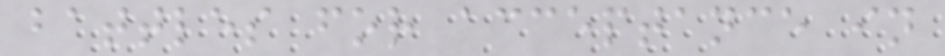battles for acceptance in
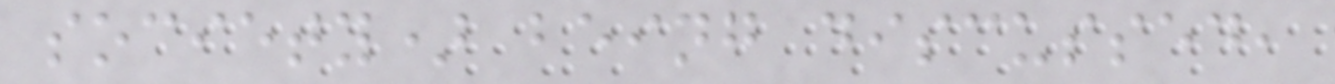society) being discussed,
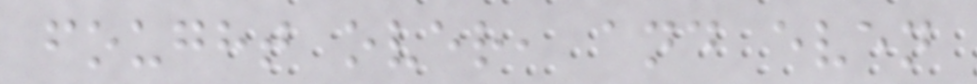fought over, and even
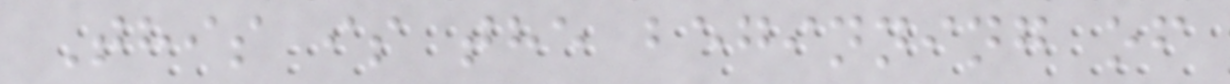This is the beginning of
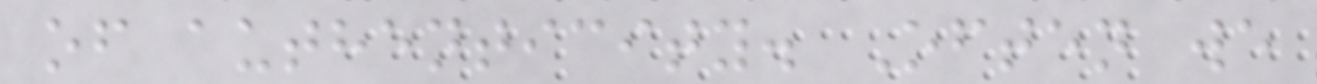of authenticity. Often we
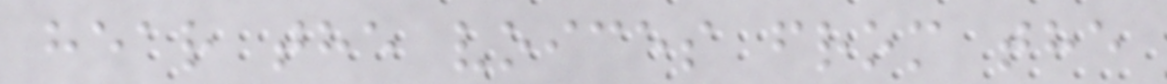hear the voices from the
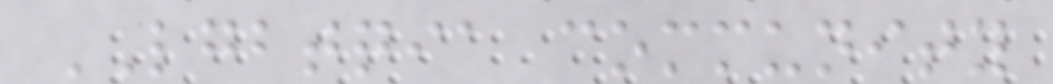LGBTQIA community
